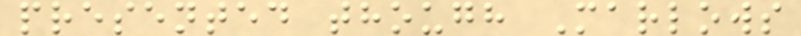presented though Marlows
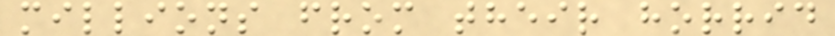millions from their horrid
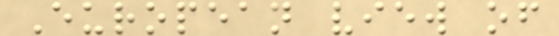European view of
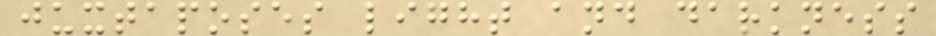juxtaposes light and darkness
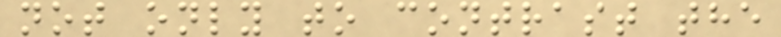not only to contrast the
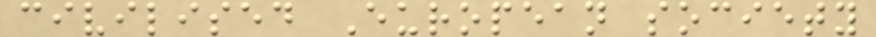civilised European society
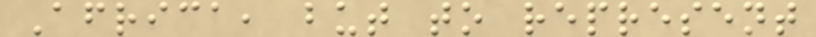Africa, but to represent
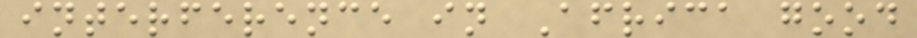interference in Africa good
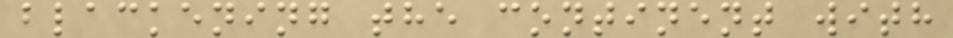blackening the continent with
